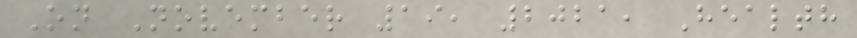On November 19, 2021, Health
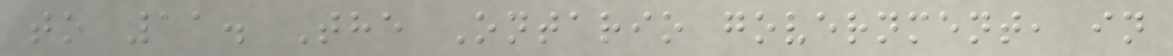to 11. The Ontario government, in
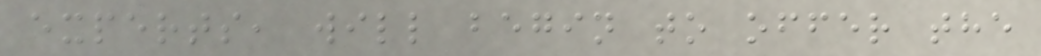experts, will begin to offer the
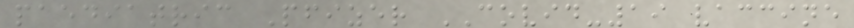paediatric Pfizer COVID-19 vaccine
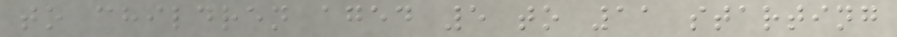to children aged 5 to 11 starting
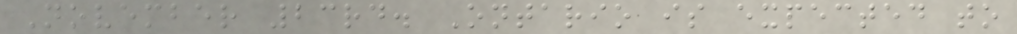November 23rd. Ontario is expected to
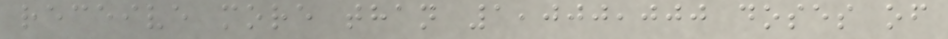receive more than 1,000,000 doses of
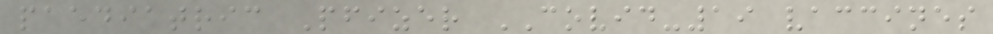paediatric Pfizer COVID-19 vaccines
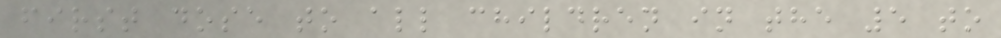first dose to all children in the 5 to
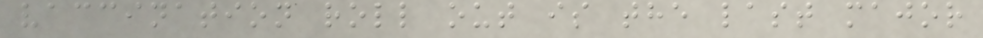vaccination roll out is the last major
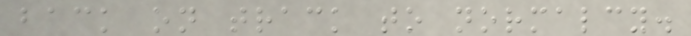back on track to normalcy.
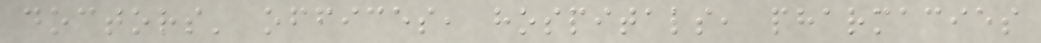doctors' offices, hospitals, pharmacies
